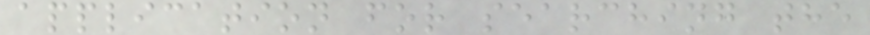application for searching the
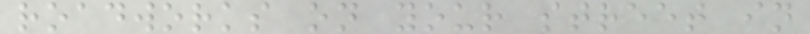roadworks on your street in
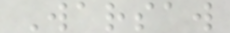Warsaw
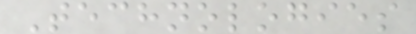Technologies
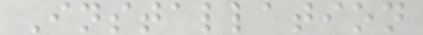Installation
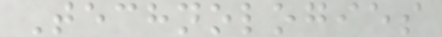Technologies
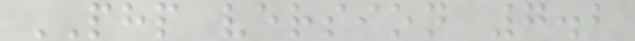PHP version 7.2
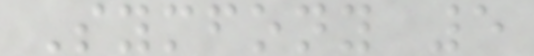Symfony 5
